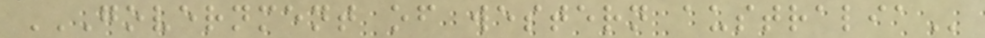GOVERNMENT OF WESTERN AUSTRALIA
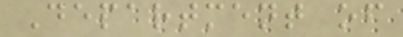Department of
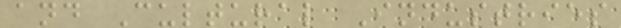and Cultural Industries
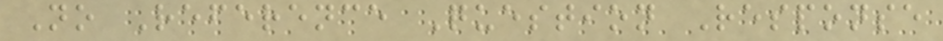No Reference Question Response
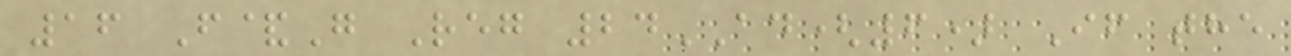16 F&G Reg 24AD(6) If the
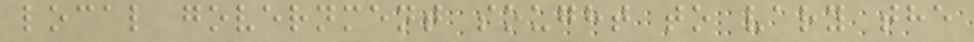local government sought to vary the
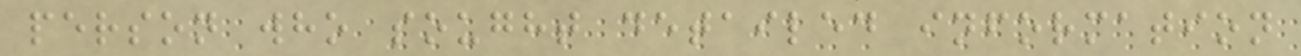person who sought detailed information
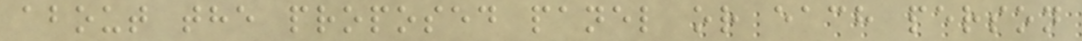about the proposed panel or each person
